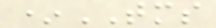*TMS
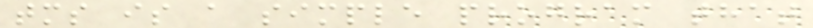tms is a simple program that
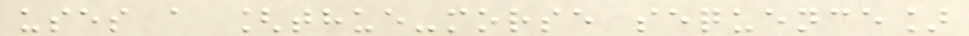uses a [thue-morse sequence]
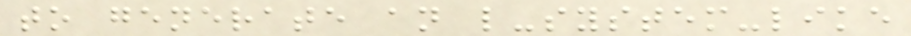to generate an l-system-like
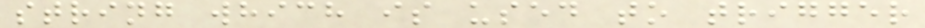string which is used to trigger
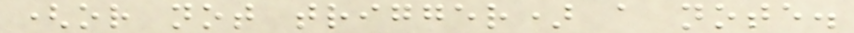(or not trigger) a note.
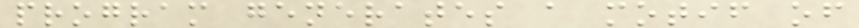program generates a motif of
